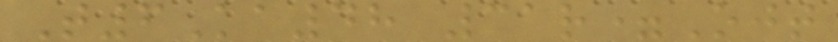T6Ka48 31r=Ojt
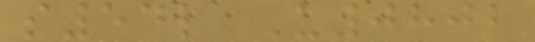s54l U0802
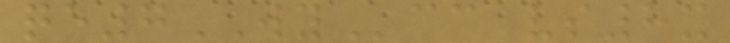qe7WYcc vs8x
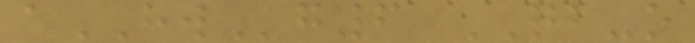aHWg6 QB-o
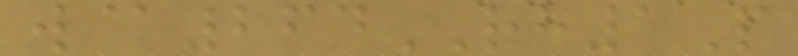w@264RH1P
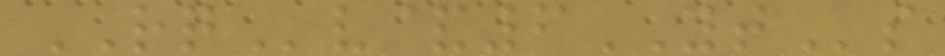RQv&6YTs
